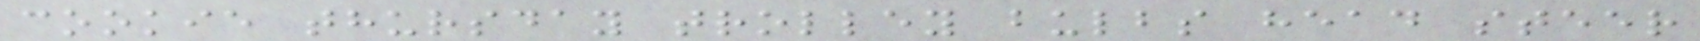cookie thursday trolley bulbs head steer
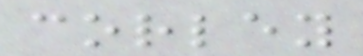corley
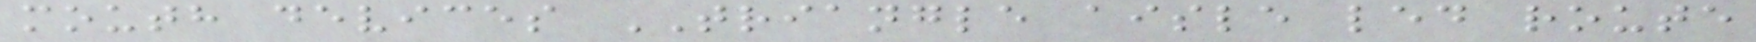mouth devices TRIANGLE aisle led route
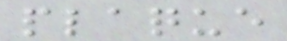plaque
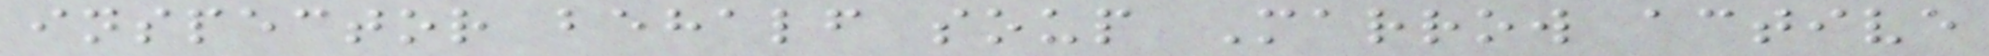inspector behalf soup Marrow active
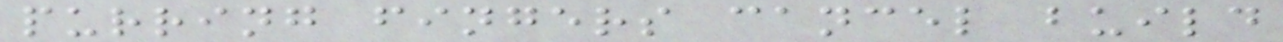purring fingers cancel build
